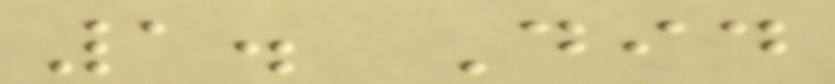1. Did
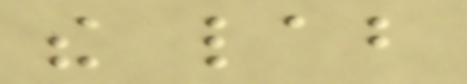the lab
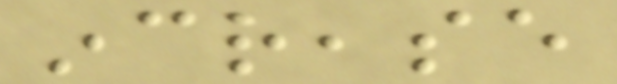increase
